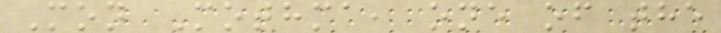Mon Mothma, one of the
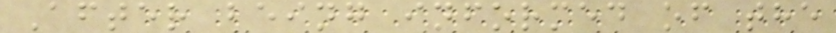After being informed of the
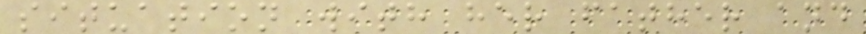situation with her father and
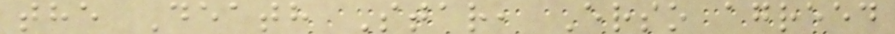the Death Star, Erso agreed
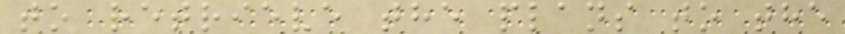to retrieve the plans to the
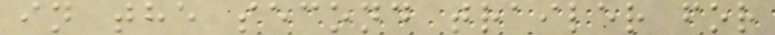in the second trailer for
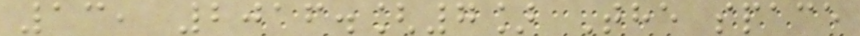13, 2016.[7] The space
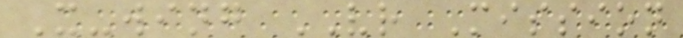X-wing VR Mission
